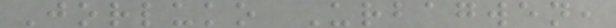Jorluko Urbagwen,
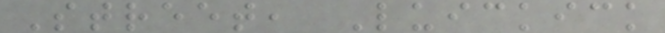Street, Luickick
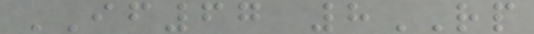IF67 8RP
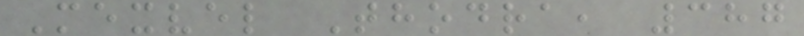Mexvel Thodra, 387
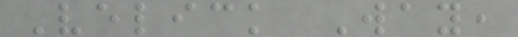Velick Way,
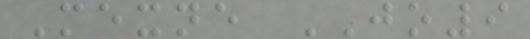Mexne JO9
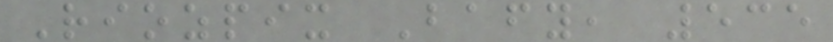Riozpix Bafy, 535
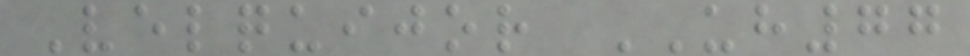Velquijor UH77
